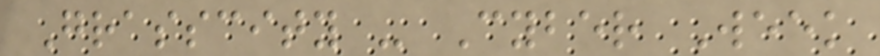Grasscity - Cyber Week
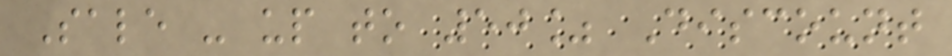Sale - up to 50% Discount
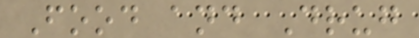Food and Drug
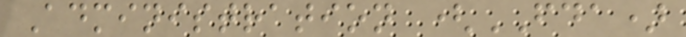Administration (FDA)
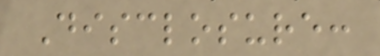Disclosure:
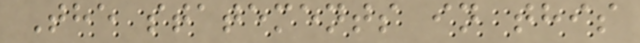The statements in this
